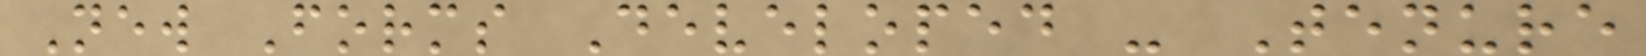New Forms Developed - Tenure
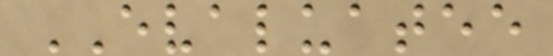EVALUATEE
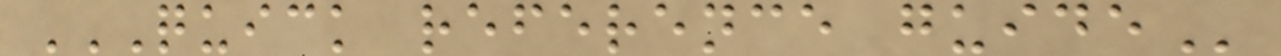QUICK REFERENCE GUIDE
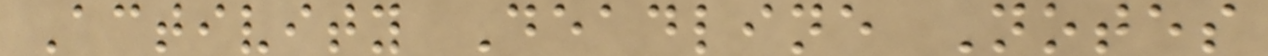Activity Deadline Notes
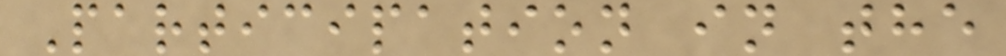Participation in the
